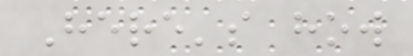Here's how
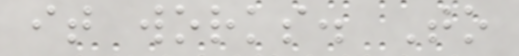it works. To
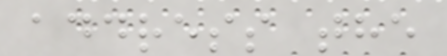address the
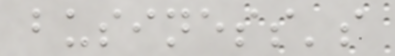business's
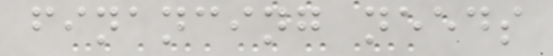financing needs
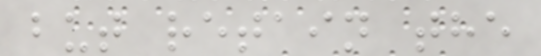but retain the
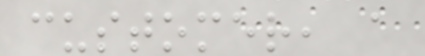customer, a
